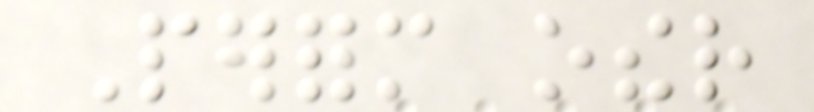Perform other
